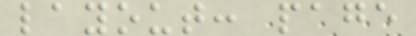layout: page
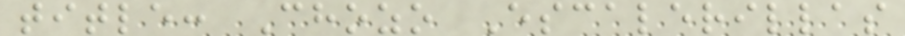title: Chozo Escalerillas
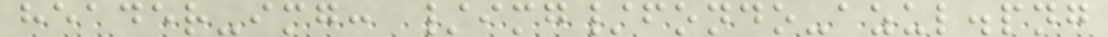header-img: /img/fondo-azul.png
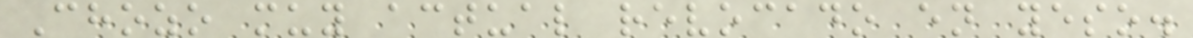Chozo muy actual revocado en yeso.
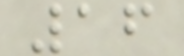16
